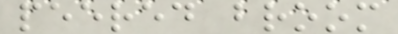peered broom
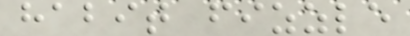habit fizzle
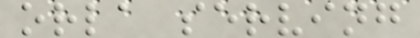orla serving
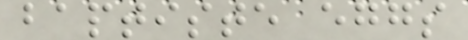baptiste eggs
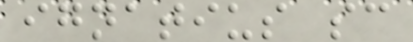ignatius sc
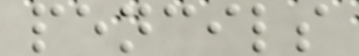pencils
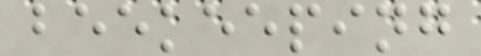beekeeping
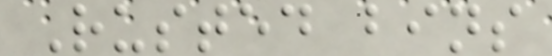Rusted bins
